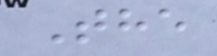The
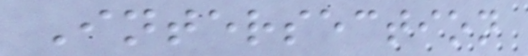Intersection
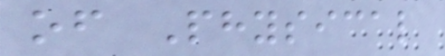of Physical
